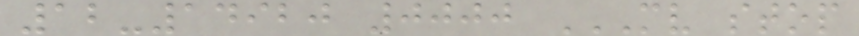12-14920 0000 MV STOP
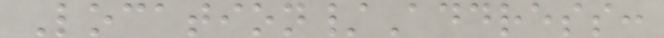Location/Address:
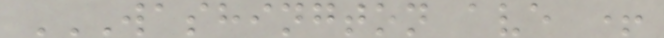WASHINGTON AVE +
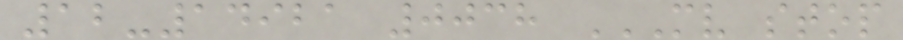12-14921 0038 MV STOP
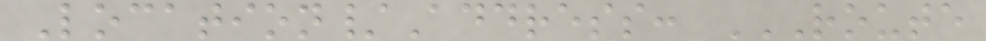Location/Address: ROUTE
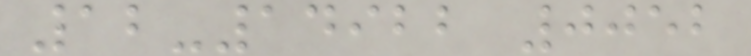12-14922 0052
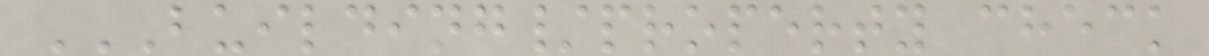BUILDING/PROPERTY CHECK
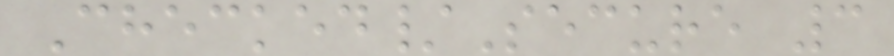Checked/Secure 3
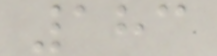183
